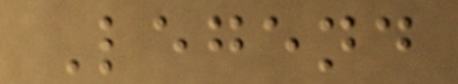Legend
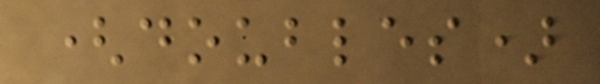(doubles)
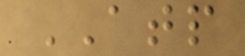ATP
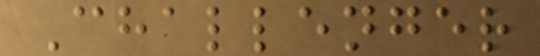Challenger
